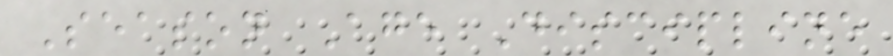Season Age Discipline
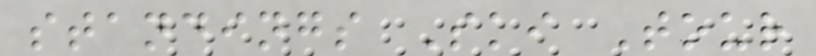standings Ski Tour
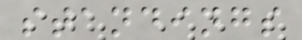standings
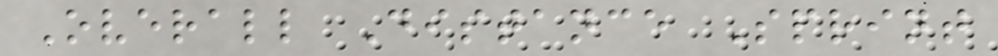Overall Distance Sprint
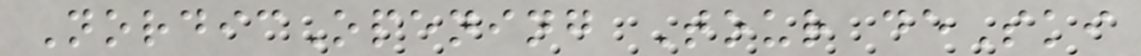NordicOpening Tour deSki
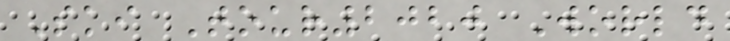Ski Tour2020 World
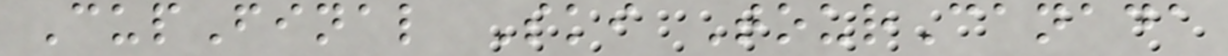CupFinal Ski TourCanada
